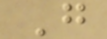G
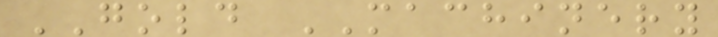GOLD MACHINERY
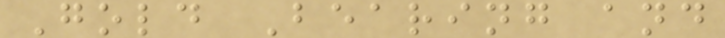Gold Bearing and
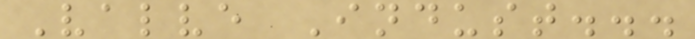Valve Indust...
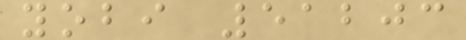yobi 51203
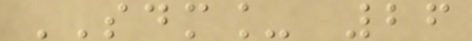SDM_ 26
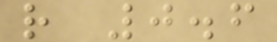r 0.6
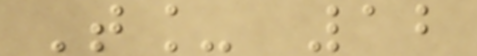T_ 12
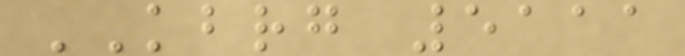KBRG 5111
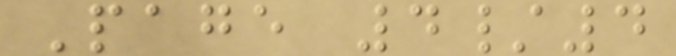Page 4/4
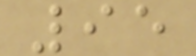95
